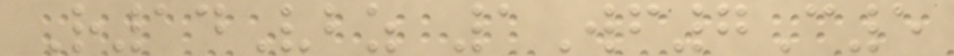R14Vbz 1Wf7C5
